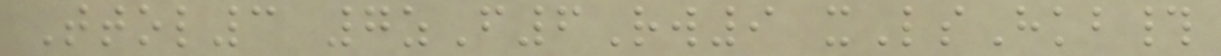Ttol3 7zF6Rw9 xLsHkb#
